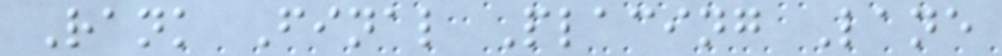Rank Final Placing Lane
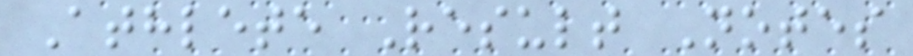Athlete Result Notes
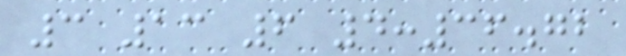3 13 6 4:36.72
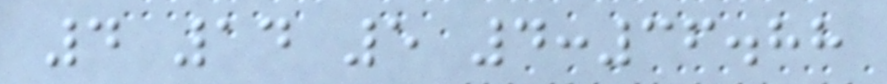4 14 5 4:36.88
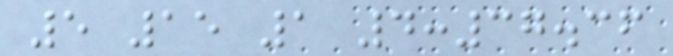5 15 1 4:37.36
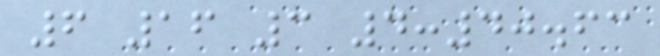6 16 3 4:40.63
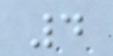4
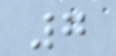7
